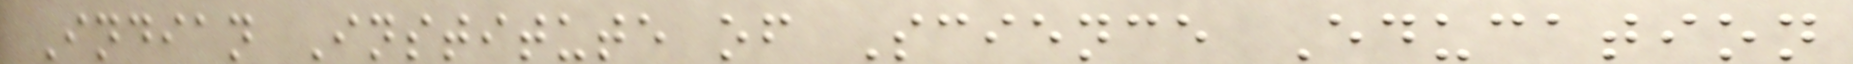Indian Institute of Science Education
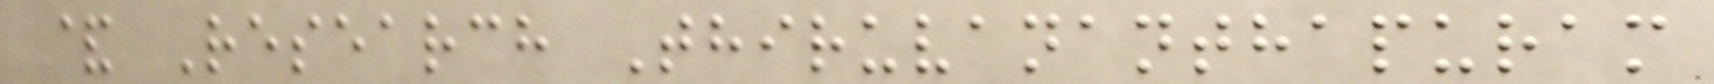& Research Thiruvananthapuram
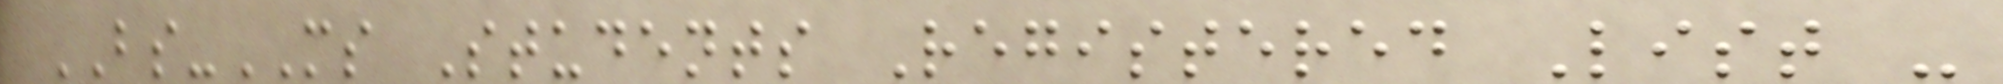BS-MS Students Registered List -
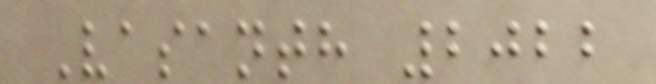Vasanth 2022
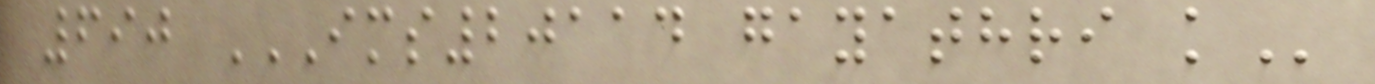690 IMS20114 GAYATHRI K
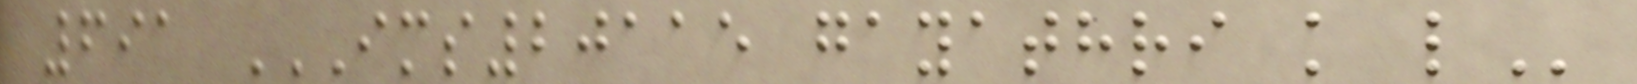691 IMS20115 GAYATHRI K L
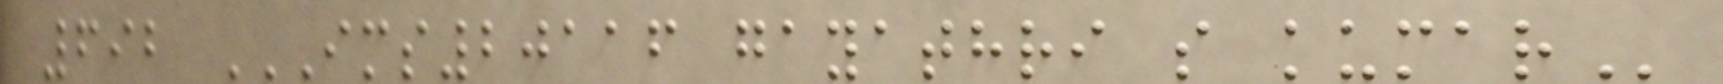692 IMS20116 GAYATHRI S KUMAR
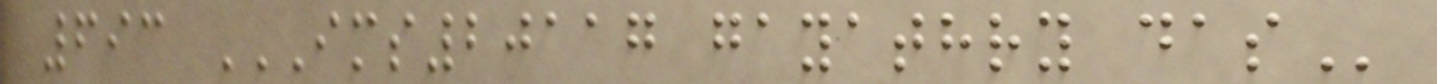693 IMS20117 GAYATHRY DAS
